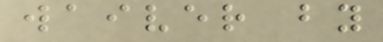waiver by
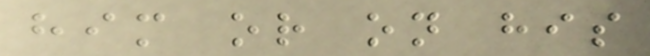him or on his
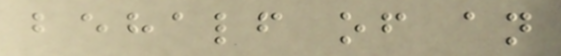behalf of an
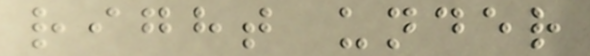right under
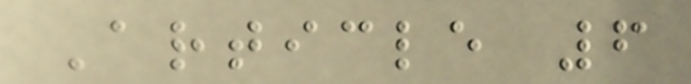Article 6
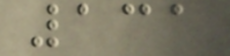131
